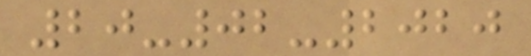20-02-2020
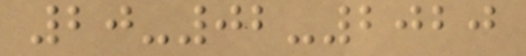20-02-2020
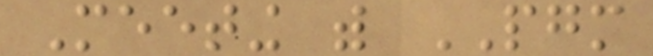Meeting with PGM
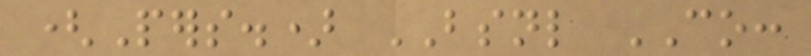(Pers.) BSNL CO:
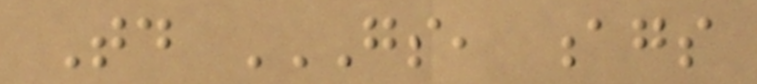Today GS, AGS
